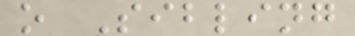o Sibling
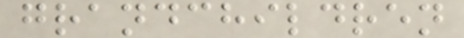grandchildren
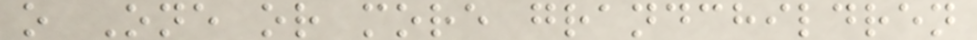o One or more grandchildren
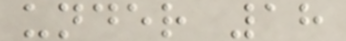under 18
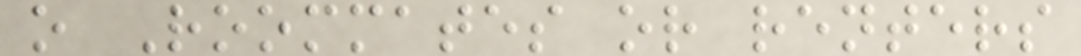o Roommates or renters
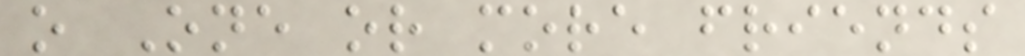o One or more friends
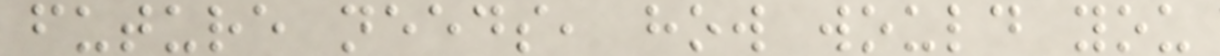future needs, how would you
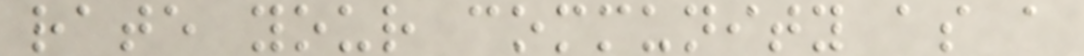rate your community as a
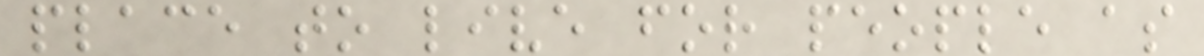place to live for people as
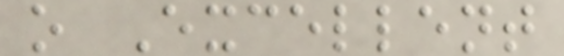o Excellent
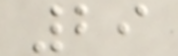29
